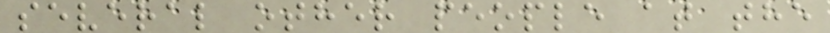several other people at the
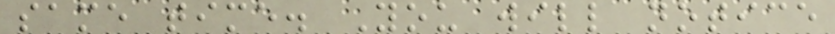same time. You will notice
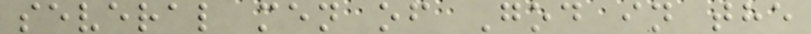several men of God in the
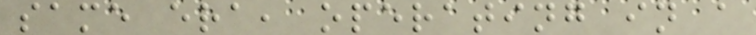same era, operating in a
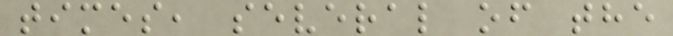times, several of the
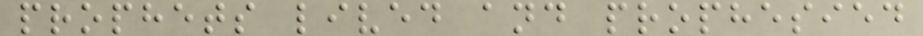prophets lived and prophesied
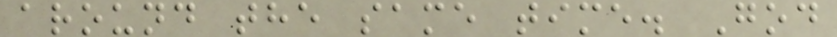around the same time. God
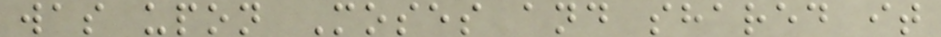was upon Moses and shared it
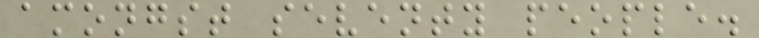amongst seventy people.
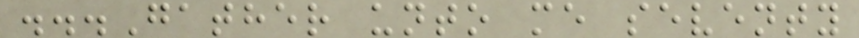...Gather unto me seventy
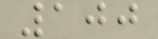100
